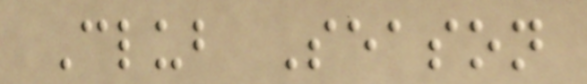Club Season
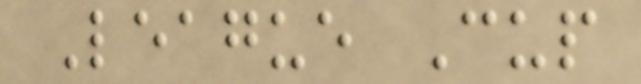League Cup
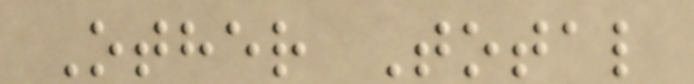Other Total
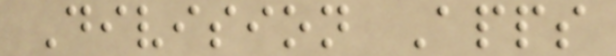Division Apps
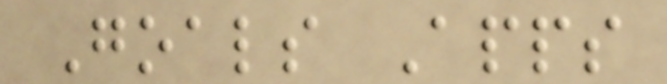Goals Apps
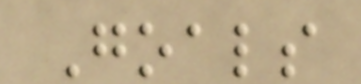Goals
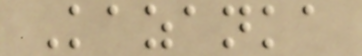Kazanka
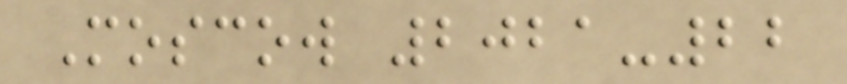Moscow 2021-22
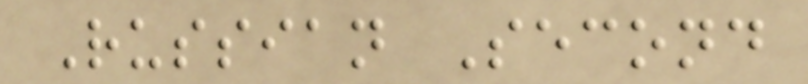Russian Second
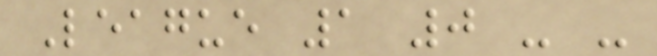League 1 0 - -
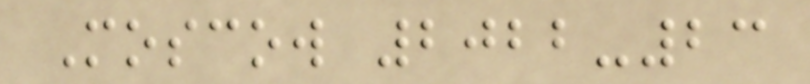Moscow 2022-23
